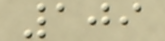109
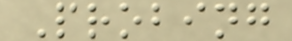Probing
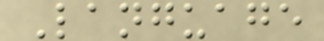Language
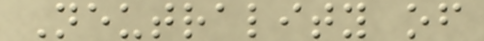Neutrality of
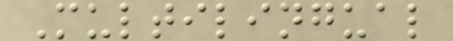Multilingual
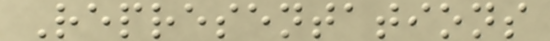Representations
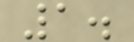1.
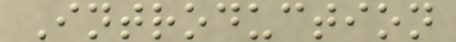Introduction
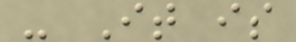- It is
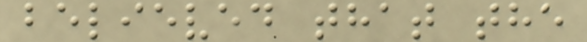believed that the
